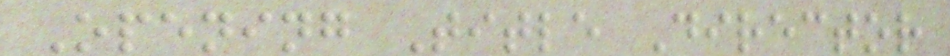Opening Title Director
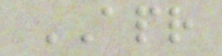APR
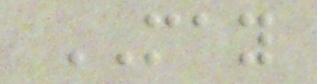MAY
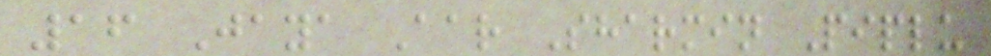16 Jaya Aar Sharmin Piplu
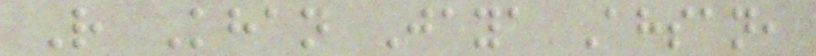R Khan Jaya Ahsan,
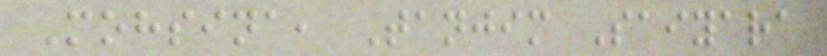Mohsina, Tanjim Saiyara
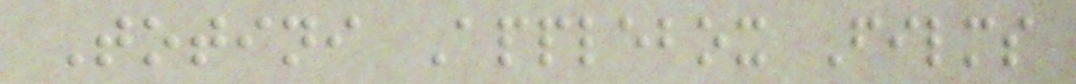Totini Applebox Films
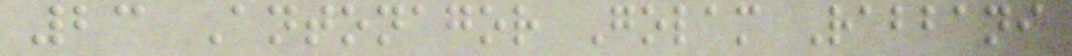23 Antonagor Golam Rabbani
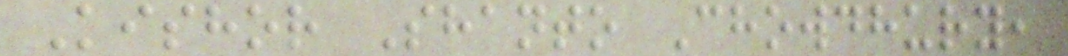Kishor Shanto Chowdhury,
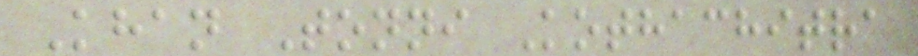Khan Tonni Kothachitra
